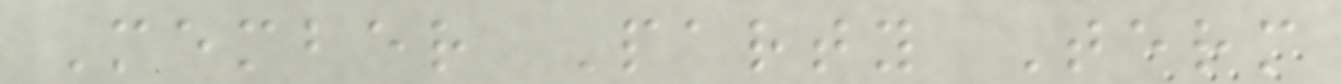Member Party Term
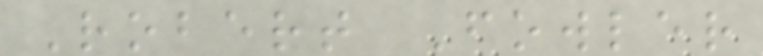Robert Fowler
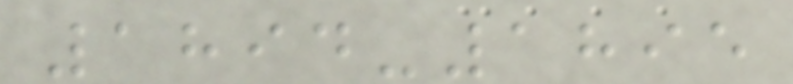1894-1895
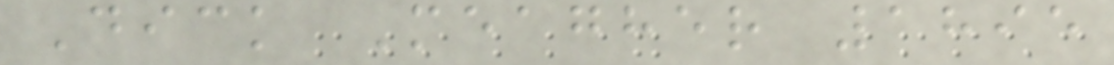Dick Meagher 1895
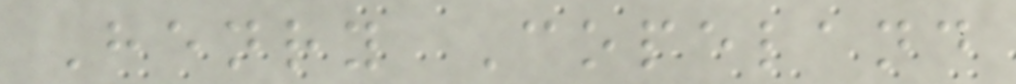Henry Copeland
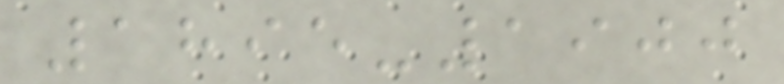1895-1900
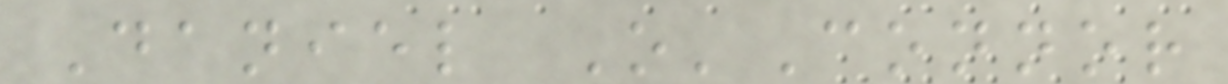Daniel O'Connor
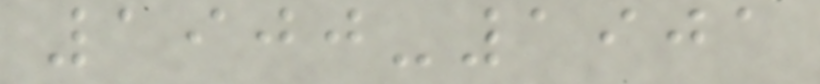1900-1901
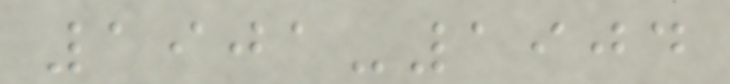1901-1904
